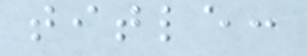title:
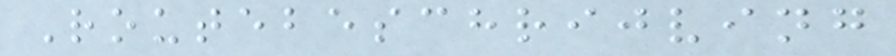Routebeschrijving
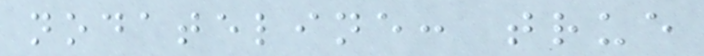nodateline: true
